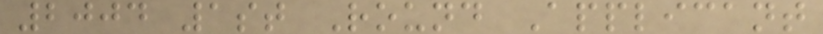2004 1st Round Applicant
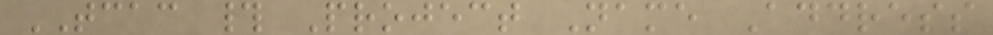TCAC # Project Name Address
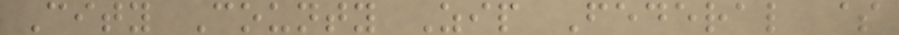City County Zip Federal $
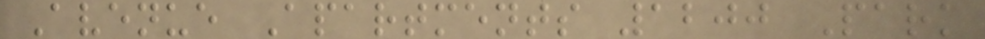Avenue Apartments 1200 Park
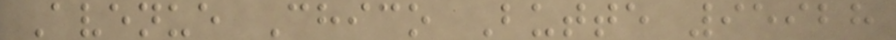Avenue Chico Butte 95928
